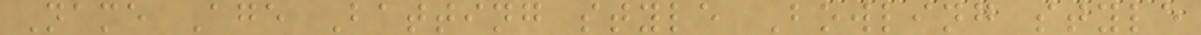Name Age Batting style Bowling style
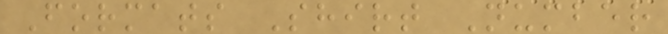Formats Shirt Number
